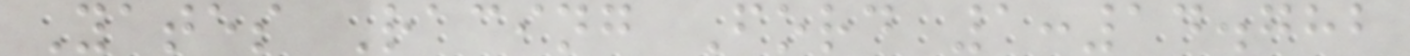Yates Racing Ford 1:14.782
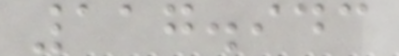117.943
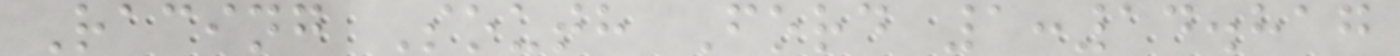Racing South Ford 1:14.817
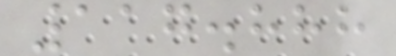117.888
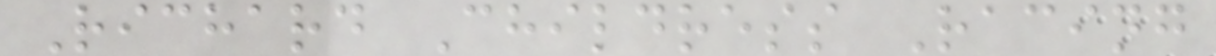Richard Childress Racing
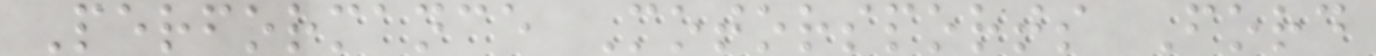Performance Motorsports Ford
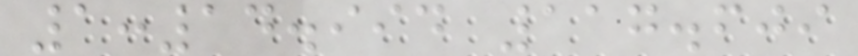1:14.994 117.609
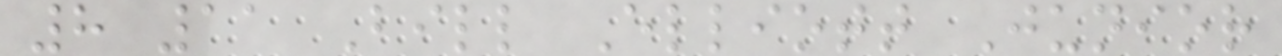8 11 Bill Elliott Junior
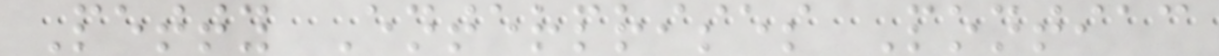Petty Enterprises Pontiac
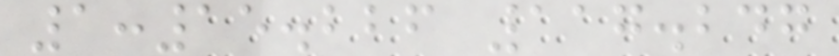1:15.226 117.247
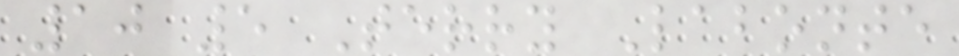10 5 Terry Labonte
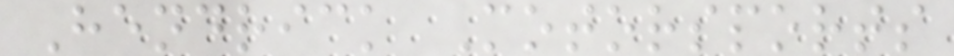Hendrick Motorsports
